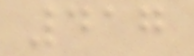417
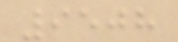9508
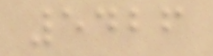5426
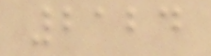2124
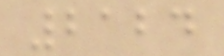2124
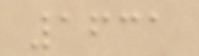1631
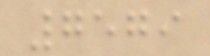7579
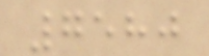7580
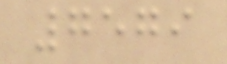7579
